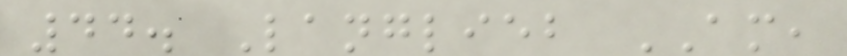44. Langlieb AM,
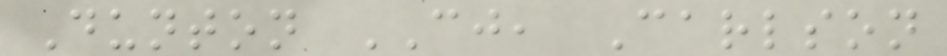Dunton CJ, Carlson
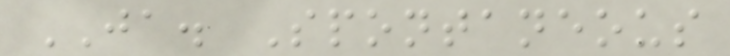JA. Spontaneous
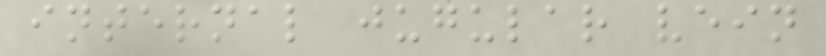internal jugular vein
